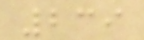239
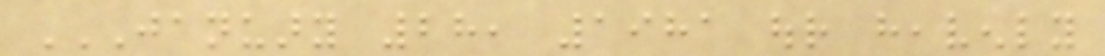JANUARY 28, 1981 OUR HEAVENLY
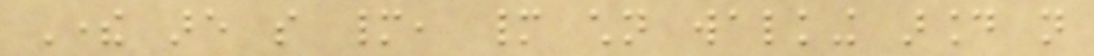There are so many, many children walking around not
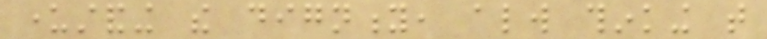understanding the dignity, always thinking that
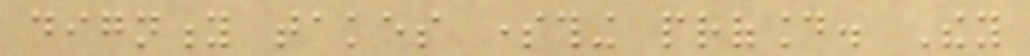dignity takes something profound. They
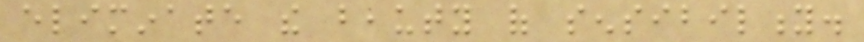eliminate the beauty of sensibility.
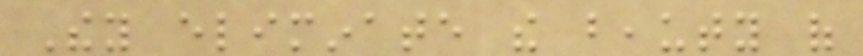They eliminate the beauty of
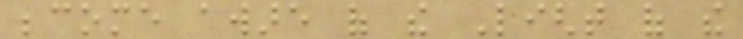become aware of the Light of the
